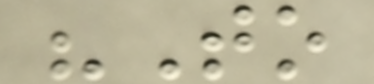"To
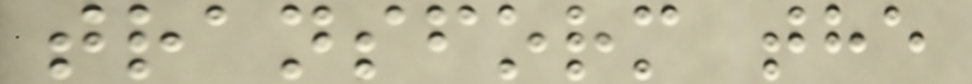transform the
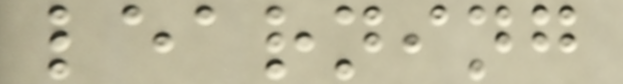learning
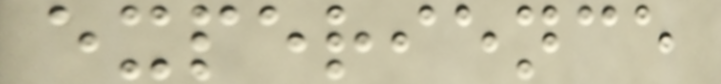experience
